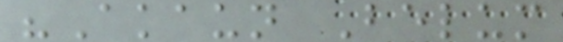"Akaun Belum
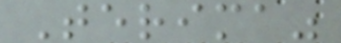Terima"
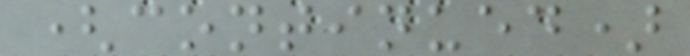(continued)
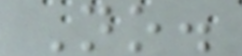No.
